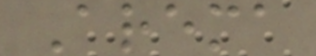Arema
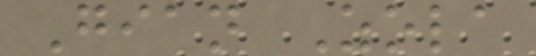Gian Zola
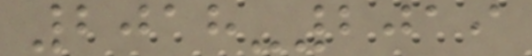2018-2019
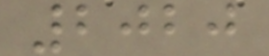2020
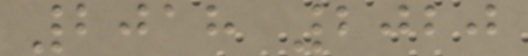2018 2020
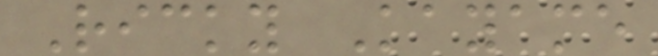Ricky Kayame
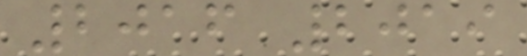2016 2019
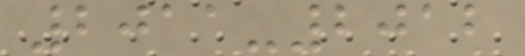2011-2012
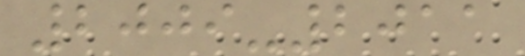2009-2011
